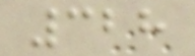328
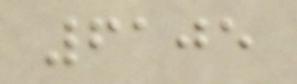6105
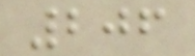206
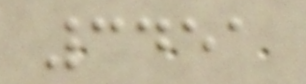3451
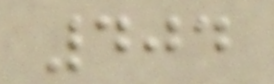404
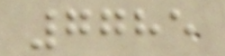7785
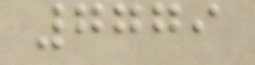7779
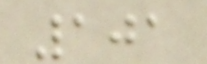101
